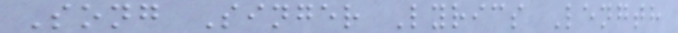Song Singer Lyrics Length
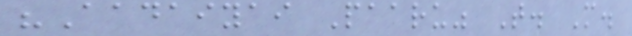"Aadaiyai Paaru" T. M.
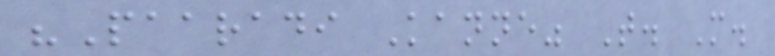"Paaradi Kanne" T. M.
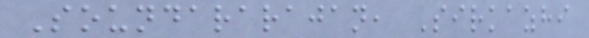Soundararajan, Sirkazhi
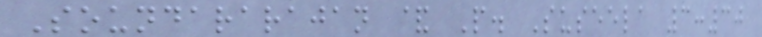Soundararajan & P. Suseela 3:30
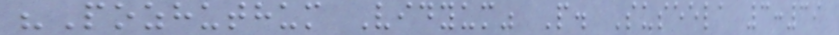"Pozhuthum Vidyum" P. Suseela 3:39
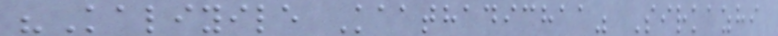"Kaliyile Kaathadichaa" Sirkazhi
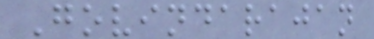Govindarajan
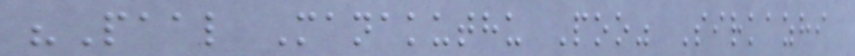"Paal Manakuthu Poo" Sirkazhi
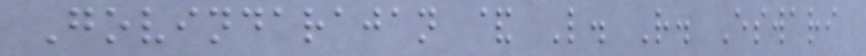Govindarajan & L. R. Eswari
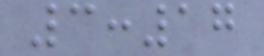3:17
